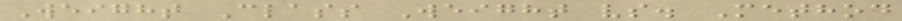Weight Class Weight vs. Method
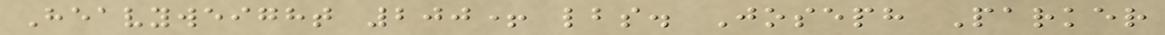Heavyweight 200+ lbs. Joseph Parker
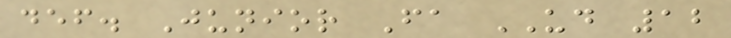def. Junior Fa UD 12
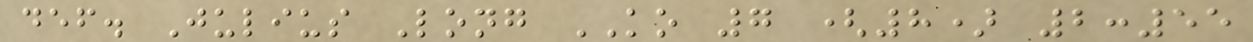def. Julius Long KO 7 (8) 2:55
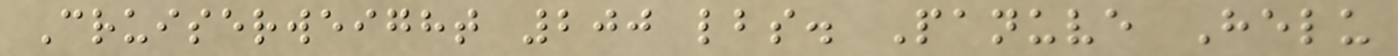Cruiserweight 200 lbs. Panuve Helu
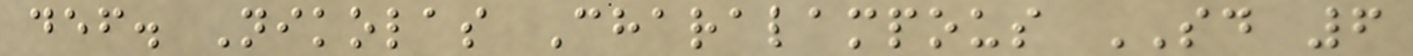def. Nikolas Charalampous SD 6
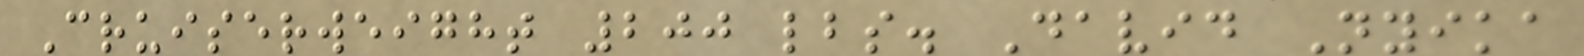Cruiserweight 200 lbs. David Nyika
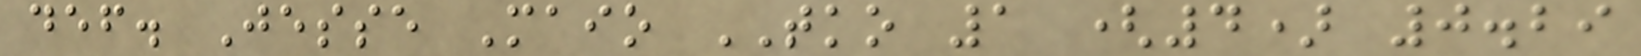def. Jesse Maio TKO 1 (4) 0.29
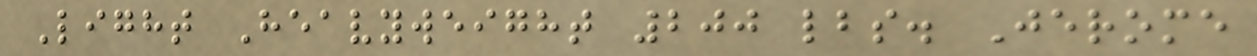Light Heavyweight 200 lbs. Jerome
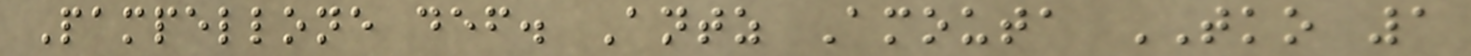Pampellone def. Antz Amouta TKO 1
